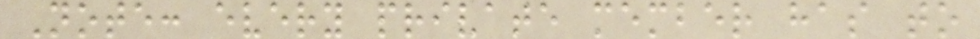Note: every private member has to
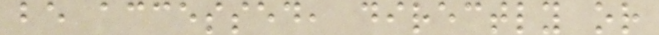be accessed, directly or
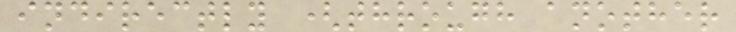indirectly (through another
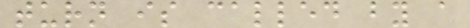turn is called by a
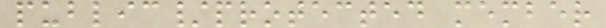public/protected member
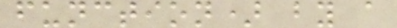function) by a
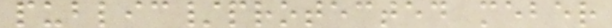public/protected meber
